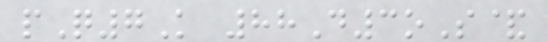pQ7K 88D3oS&
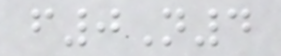f0N4
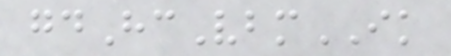gdHcVbmIK
